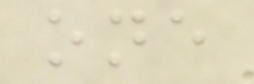one
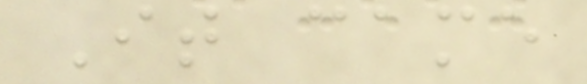It came
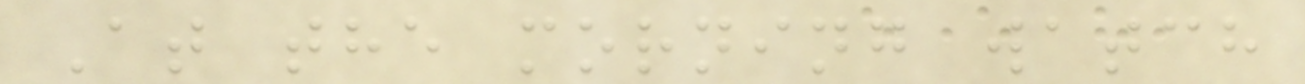At the morning watch
